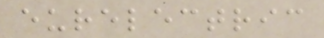eurelectric
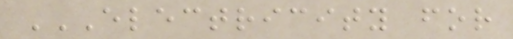ELECTRICITY FOR
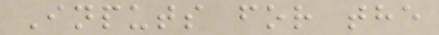Inputs for the
